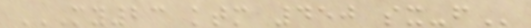MY23 KTM 450 SX-F
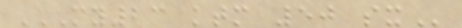MY23 KTM 50 SX
